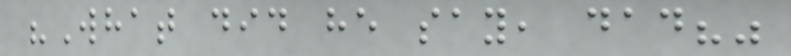"What did he say, dad?"
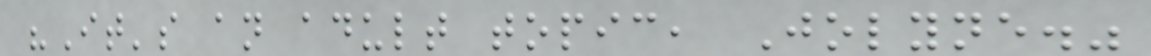"It's an adult topic, Jolyne."
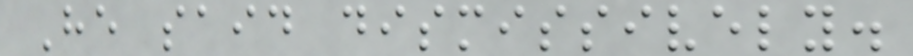He said dismissively.
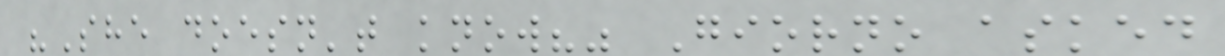"She doesn't know?" Giorno asked
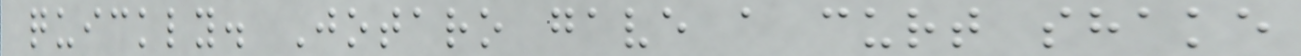quickly. Jotaro gave a curt shake
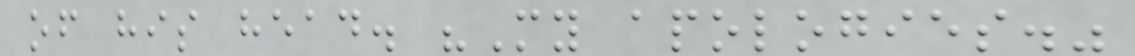of his head. "My apologies."
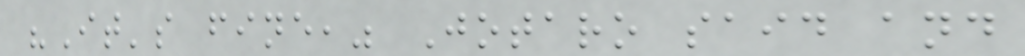"It's fine," Jotaro said and
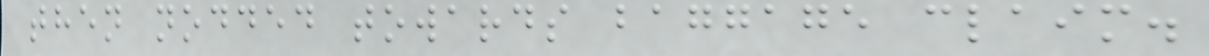then nodded towards baggage claim.
